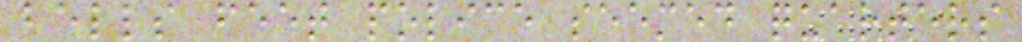bells feet police seemed quarters
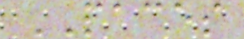PACES
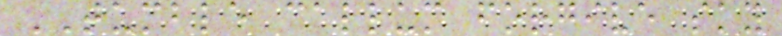TUMBLE callum forgive sky
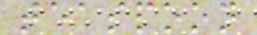teaspoon
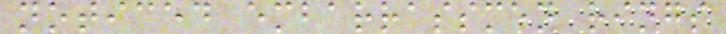noticed embarrassmen rings
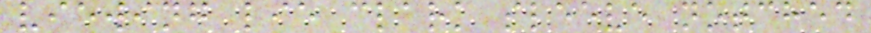viewing lie clark sleeve notched
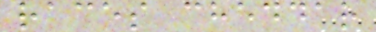races cheddar
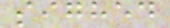sighed
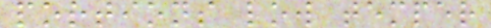portions low temper
